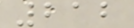212
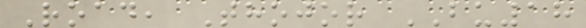Road, Thojor BU18
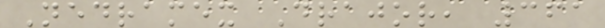Nedramex Drajor, 361
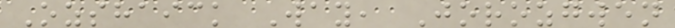Ozshaick Way, Jorozgwen
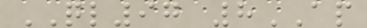QL97 8AP
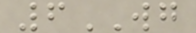6WG
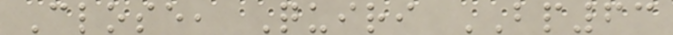Close, Quiri BP63
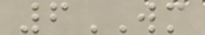6WM
